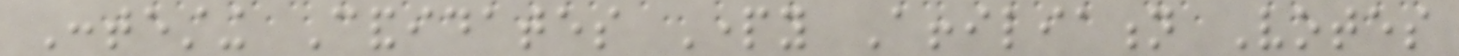Contesting Candidates Party Affiliation Votes
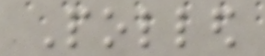Polled
